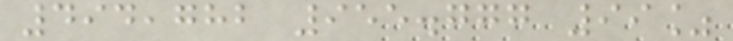494,782 955.777 99%
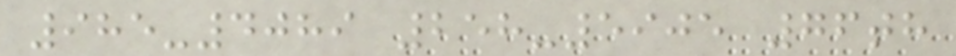985-4089 258-5905 76th
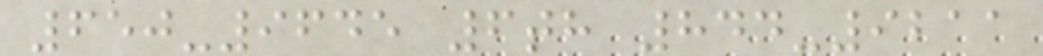650-9645 6th 844-9211
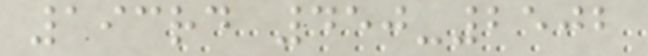193rd 450-2502
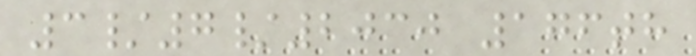3/7/2030 176th
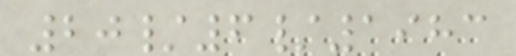20/6/1983
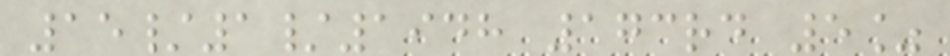15/1/1948 173rd 5%
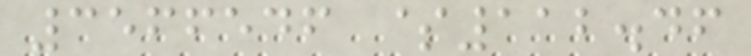3566546 $112.46
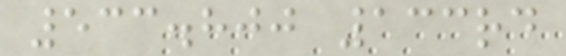533.800 133rd
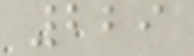229
